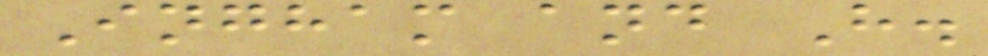Ingham and H.
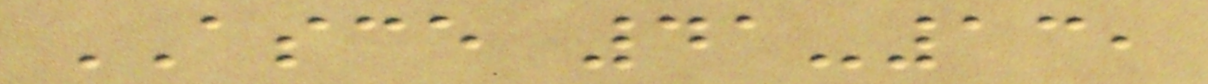ASCE 41-13,
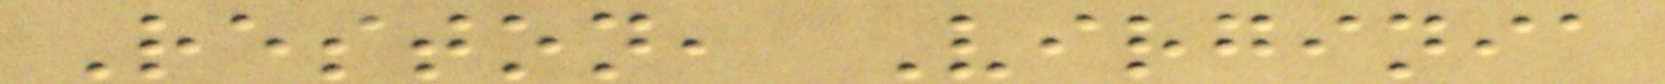Reston, Virginia
